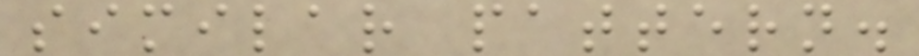similar pattern.
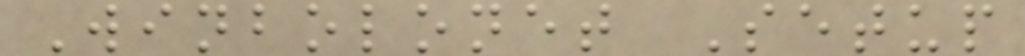Winbolonet Setup
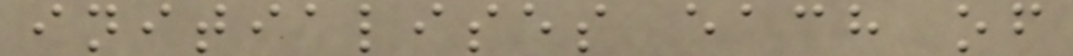initialises each of
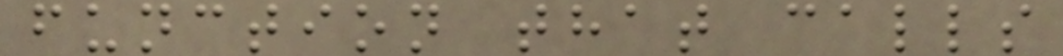function that calls
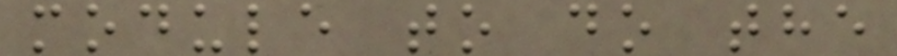module to do the
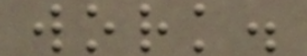work.
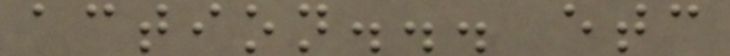action... etc
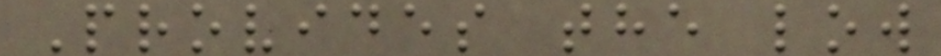Provides the low
